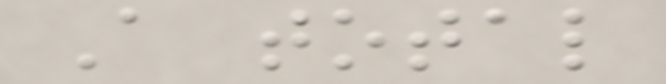A total
